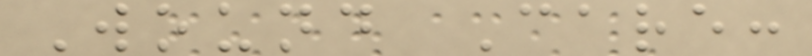Wound Care:
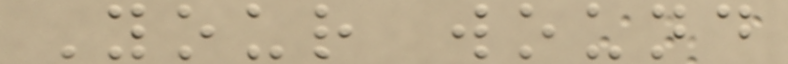Your wound
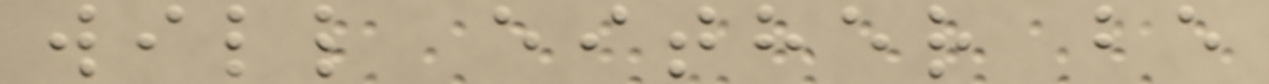will either be
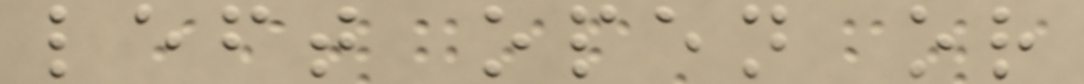left open or
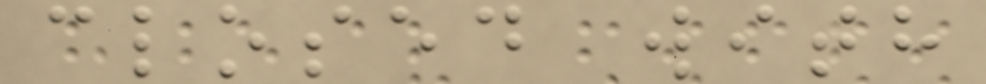closed with
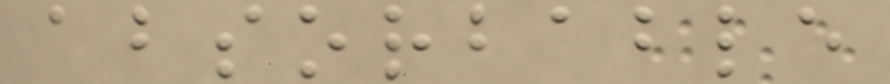absorbable
